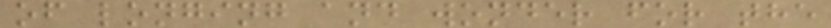of longing and wonder for the
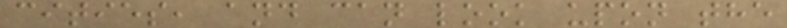cities, and can look upon the
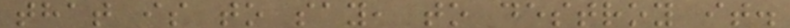that is to say, to destroy it.
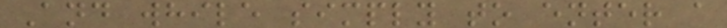And while simply to enter a
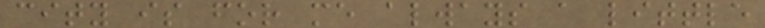city is for me always a little
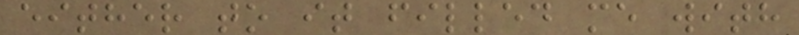either to it filled me with
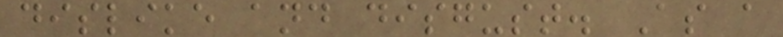dislike and disgust. As a
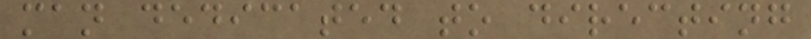man dedicated to directing
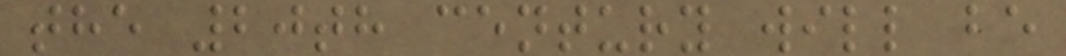the 20th century will be
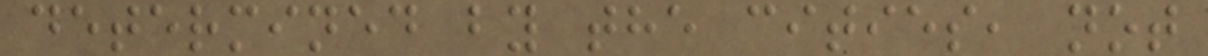determined by the cities, not
